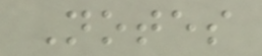Notes
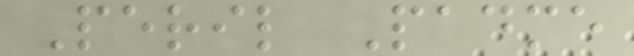Peril Padme
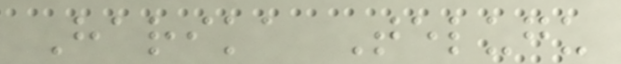Harika Telugu
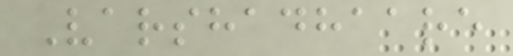Varshadhaare
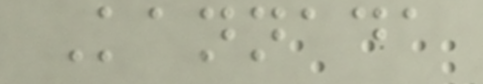Kannada
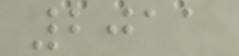2011
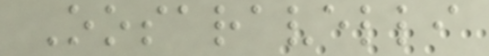Oosaravelli
